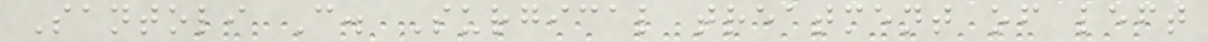Santoli C. Surgical treatment of left
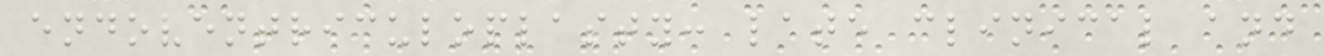endoventriculoplasty: late clinical and
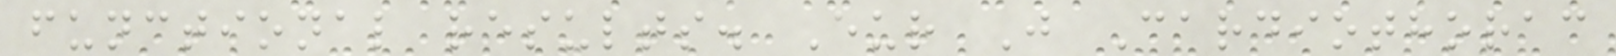functional results. Eur J Cardiothorac
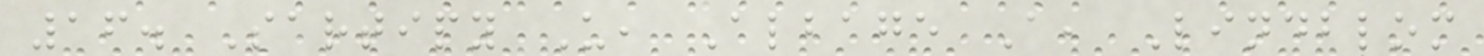16. Sartipy U, Albage A, Lindblom
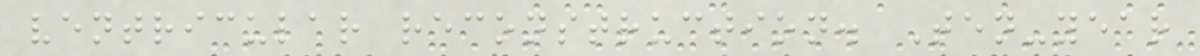ventricular reconstruction. Ten-year
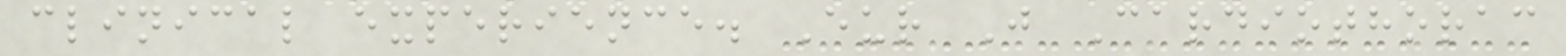clinical experience. Eur J Cardiothorac
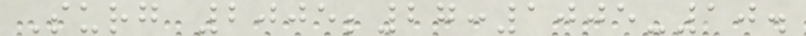Surg 2005;27:1005-10.
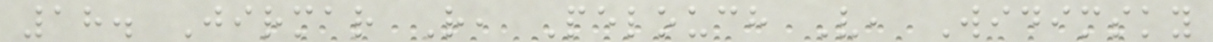18. Jirmar R, Pelouch V, Widimsky
